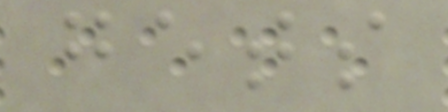gets
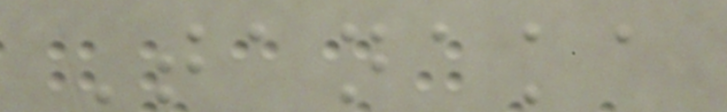Tanaka
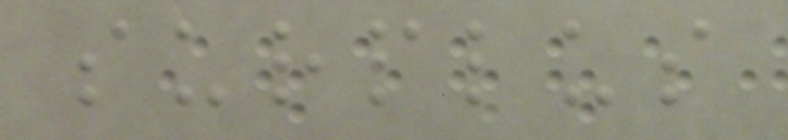surplus
